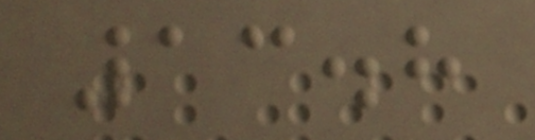13.8
